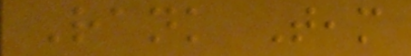Rank Team
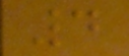4
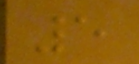5
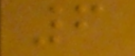6
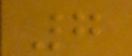7
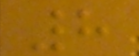8
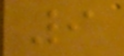9
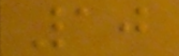10
